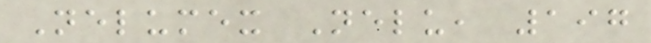Nelumex Nelu, 197
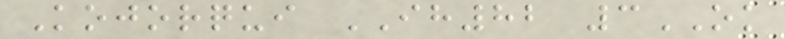Kojorqui IH82 3OK
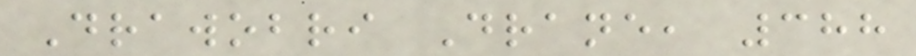Drawobri Drane, 388
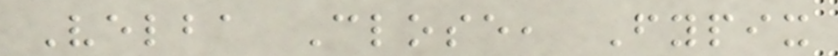Velba Close, Fypix
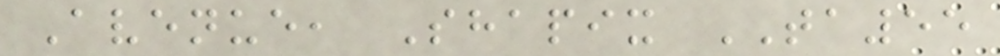Avenue, Shapix TA55
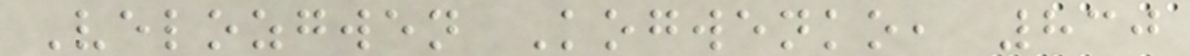Velozgwen Kogwenko, 830
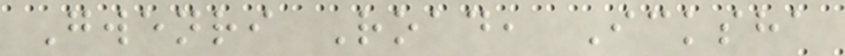Gwenri Road, Icksha
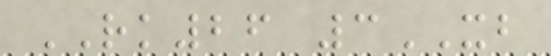RK26 3XB
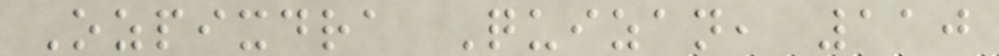Ozpixdra Quizan, 110
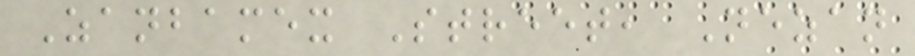Zanbamex Street, Nezan
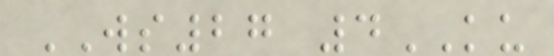WS27 4KU
